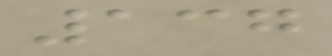137
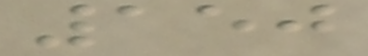150
